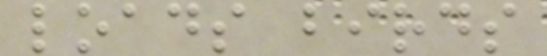loads birds
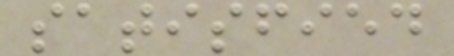satisfied
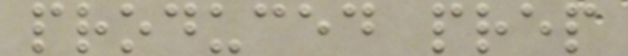produced prep
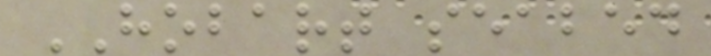HOBART seabed
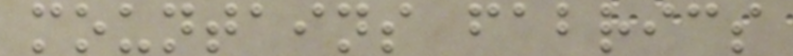mountains fabrics
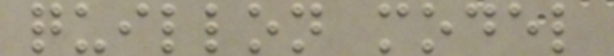quillon model
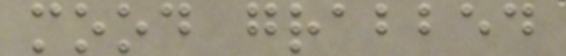mood grabbed
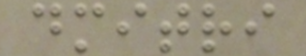dmitri
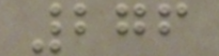276
